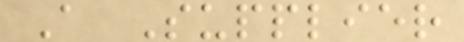A Supplier
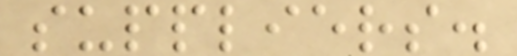suppliers.
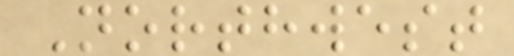Northwest
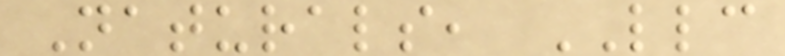Naturals, LLC
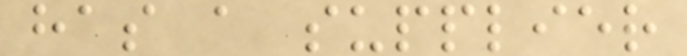has a supplier
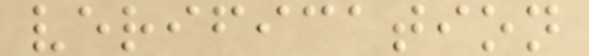verification
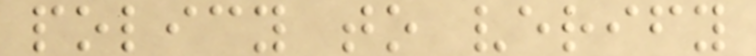policy to verify
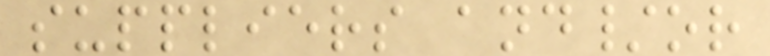suppliers and/or
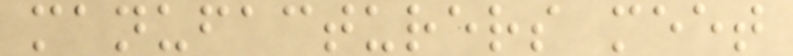manufacturers meet
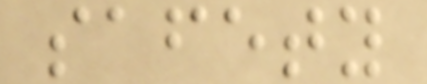safety
